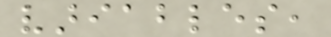variables,
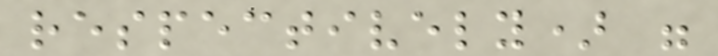respectively) were
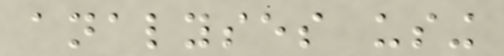analyses using
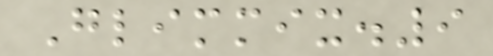Glimmix.9
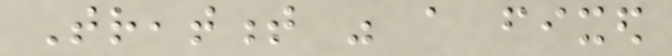Treatment was a fixed
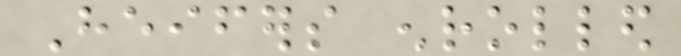Heifers enrolled
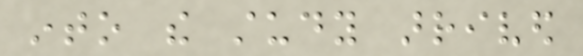into the study arrived
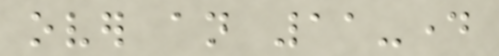over an 11-day
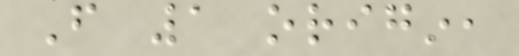From 1 origin,
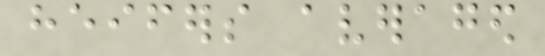heifers averaged
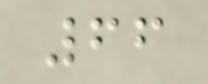66
